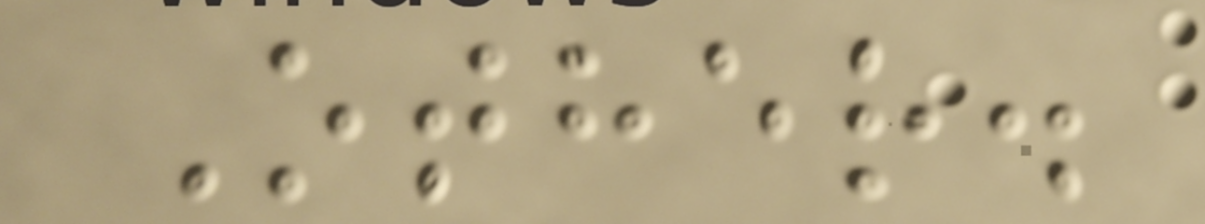Other.
